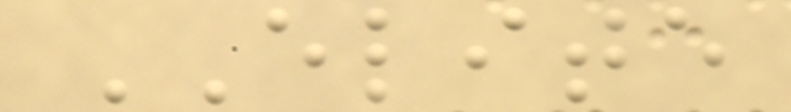ELITE
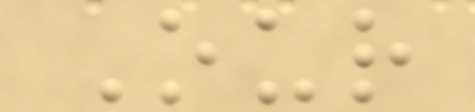Our
